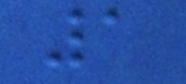1
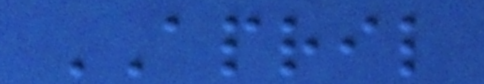APRIL
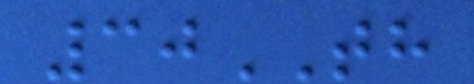30TH
